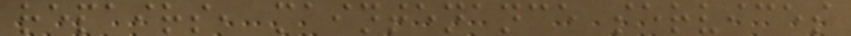repairs, maintenance services
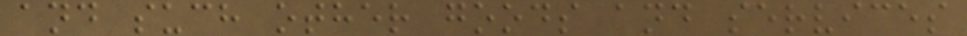and such other goods and services
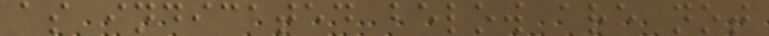as indicated below are not
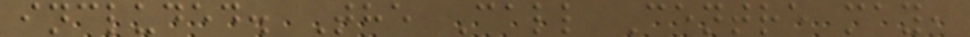included. The Call Centre may,
